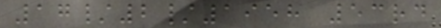17/2/1958 53rd
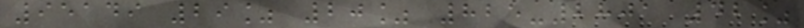95149 29% 20% 825-2801 42%
